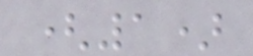(1)
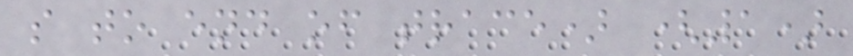s to end of trace) (1)
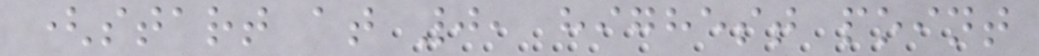(start at 0, highest point
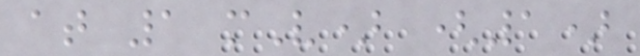at 1 mV) (1)
